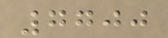7700
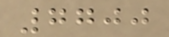7700
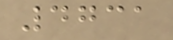4731
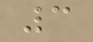3
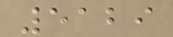5129
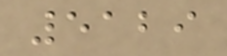5129
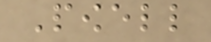Powell
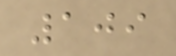109
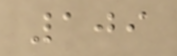109
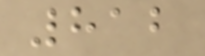812
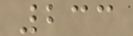233
